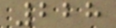228
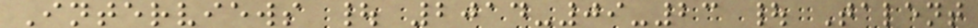Interviews | 2014-09-23 | Talent
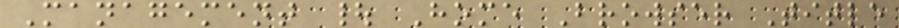Management | Home Browser Title
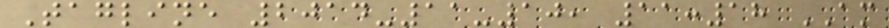Tagline 2014-11-10, 11:18 AM
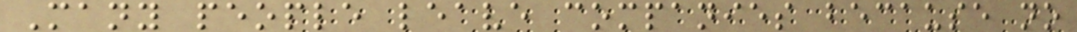Many people leave companies because no
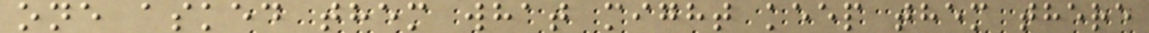one asked them what might keep them there
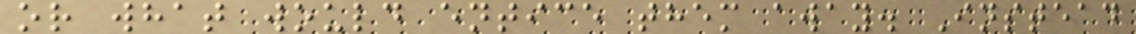or what would entice them away. Instead
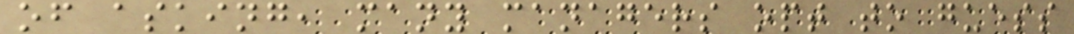of asking, many managers opt to guess
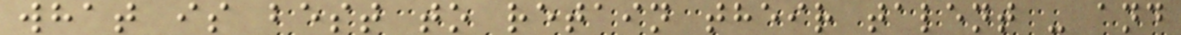what is best to retain their talent - and
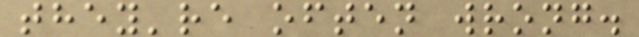they're often wrong.
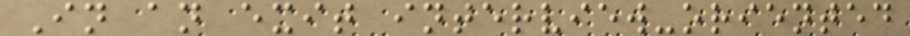In an exit interview-oriented
